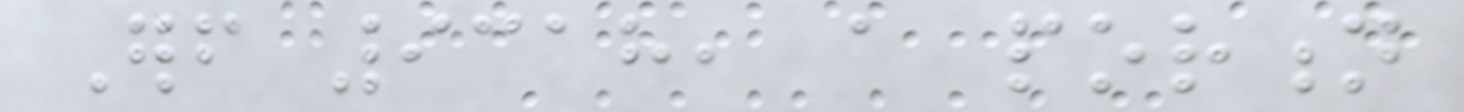Erf 9318, a portion
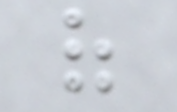of
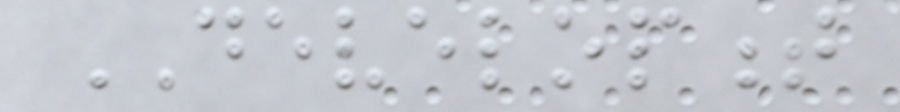DEVELOPMENT
